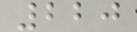220
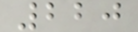220
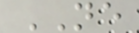NE
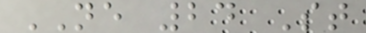NE 24 St
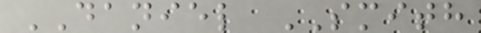DANIEL SMITH
